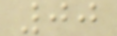00
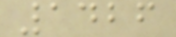1426
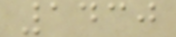1430
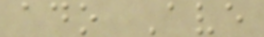ado Ave
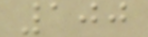100
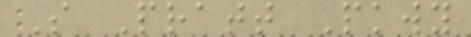S Pratt Pkwy
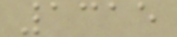1315
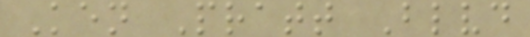Ken Pratt Blvd
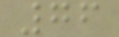76
